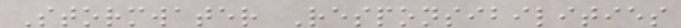Stormwater Responsibilities
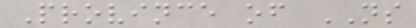Province of NS
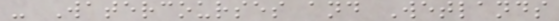- Watercourses and Wetlands
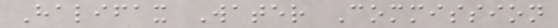Halifax Water Commission
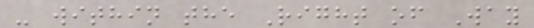- within the Right of Way
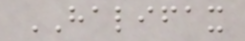HALIFAX
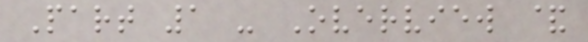Part 1 - Overview &
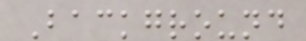Background
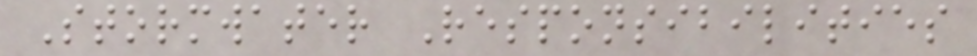Stormwater Responsibilities
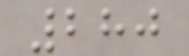280
